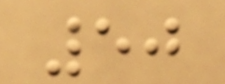50
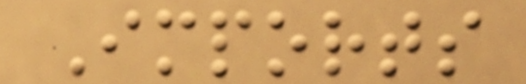Imports
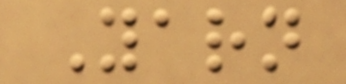Yarn
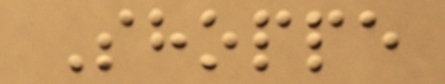Shoppe
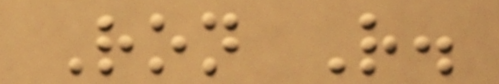Ron R.
